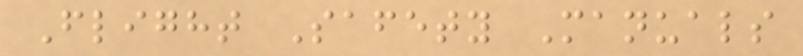Flight Safety Manuals
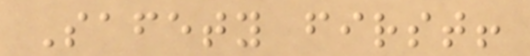Safety first!
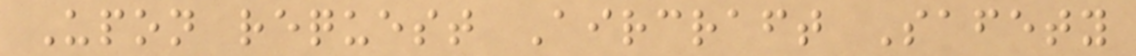Upon request Aircraft Safety
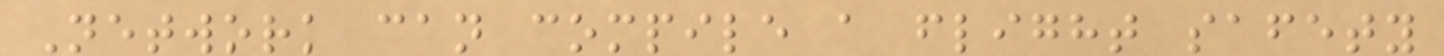Network can compile a flight safety
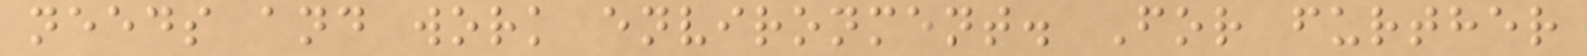needs and work environment. For further
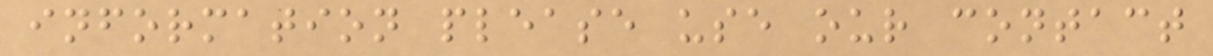information please use our contact
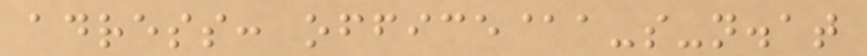adress: office@a-s-n.at
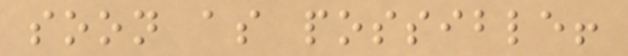soon as possible!
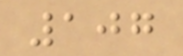107
